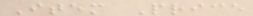Item Price
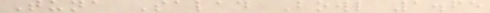Tuna Salad Bowl 1.65
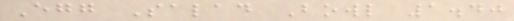Egg Salad Bowl 1.40
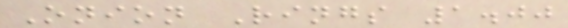Onion Rings 1.00
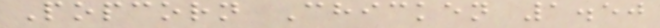Popcorn Chicken 1.50
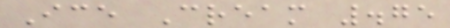Ice Cream .75
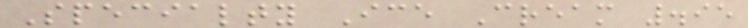Specialty Ice Cream .95
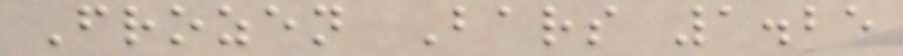Frozen Bars 1.25
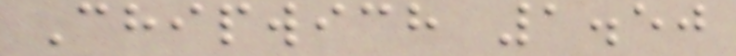Chipwich 1.50
